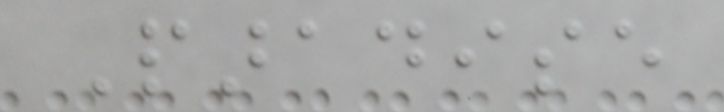Paradise
